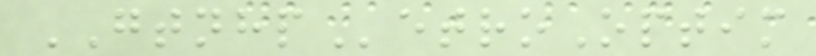GTNHPetroOptim
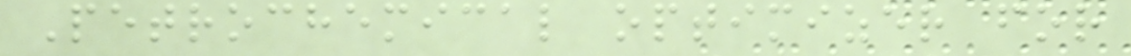Petrochemical optimizer for
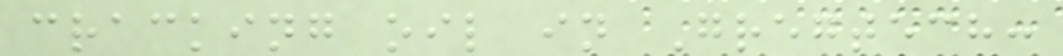cracking oil in Gregtech:
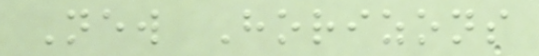New Horizons
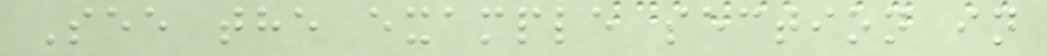See the example section in
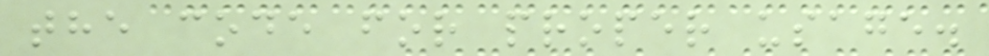the code for proper usage.
